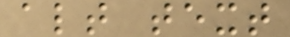alt text
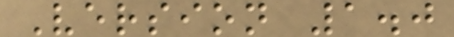Version 1.0
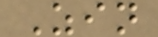Zin
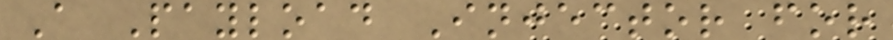A Payload Injector for
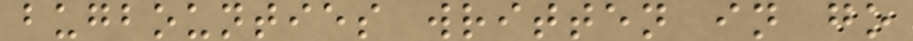bugbounties written in go
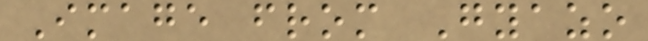Image from Gyazo
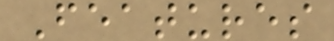Features
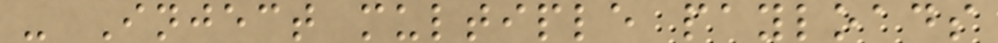- Inject multiple payloads
